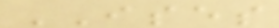ISES
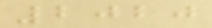2020
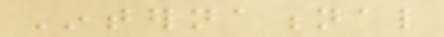International
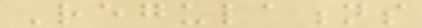Regulations
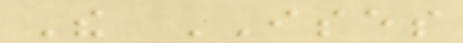The ISES
